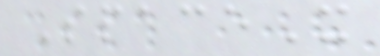SpaceX
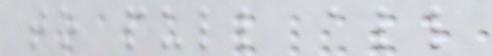to pull all
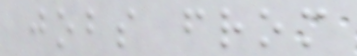jobs from
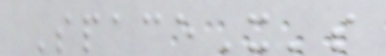SpaceX's
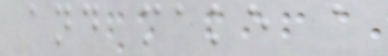and make a
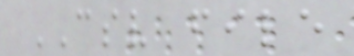CSV file
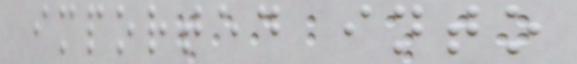imported into
